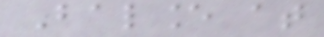Balance at
